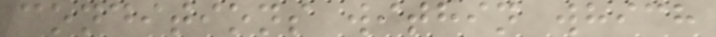conditions within which
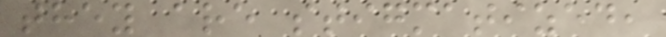they are stigmatized,
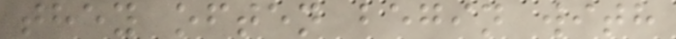they often begin with
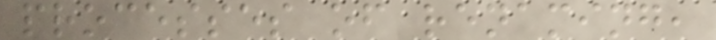processes of renaming,
